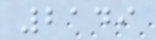2149
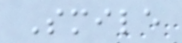Smile
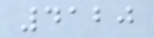4120
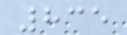835
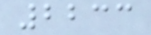2233
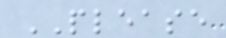PLEASE
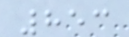853
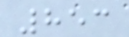853
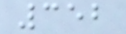352
